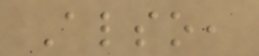Also,
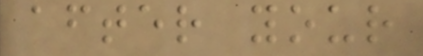after your
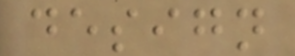design
